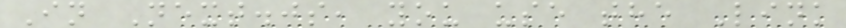In Next.js, you use the Link
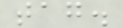tag.
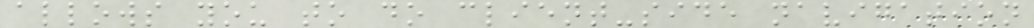allows you to do client-side navigation
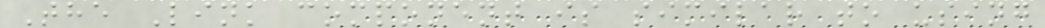The Link component is similar to using
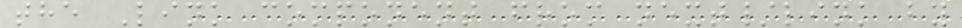the Link component from next/link by
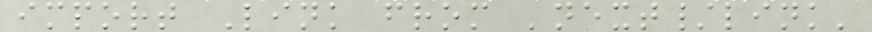import Link from 'next/link'
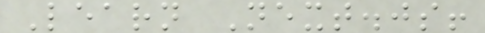Learn Next.js!
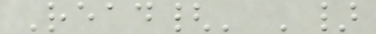Read{' '}
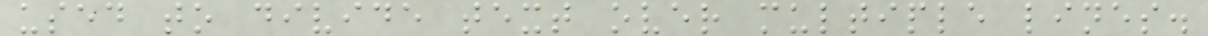used to divide text over multiple lines.
